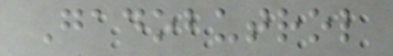Gadobutrol
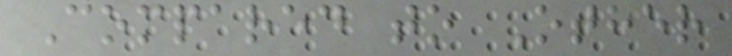Compared to Other
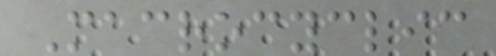Macrocyclic
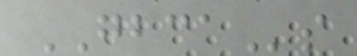GBCAs
